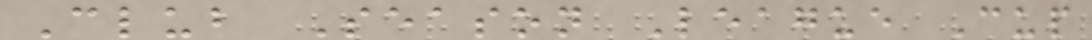Club Season League Cup
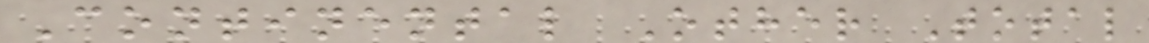Continental Other Total
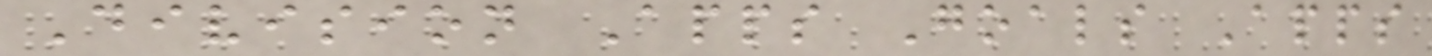Division Apps Goals Apps
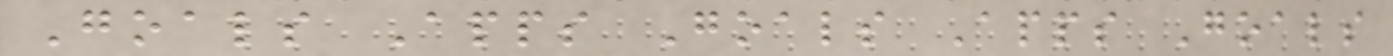Goals Apps Goals Apps Goals
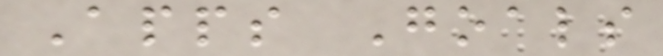Apps Goals
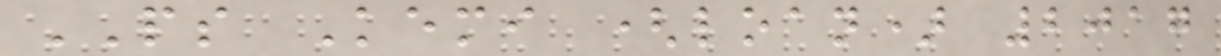PS Kemi (loan) 2017
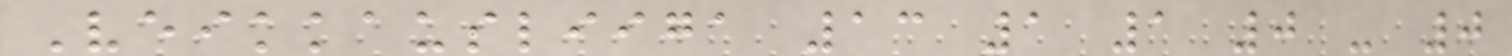Veikkausliiga 13 1 1 0 - 0
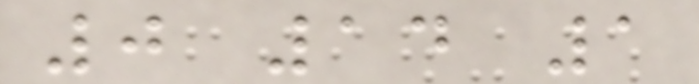0 14 1
